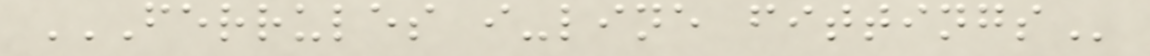FERRULES I-LINE FITTINGS
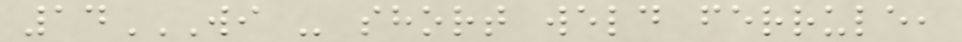14WI - SHORT WELD FERRULE,
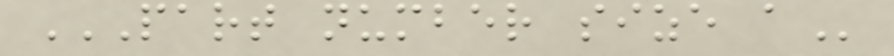PART NUMBER SIZE A
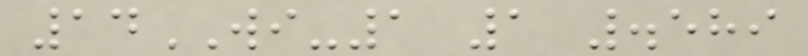14WI-1 1 .589
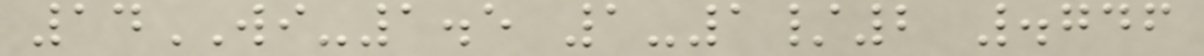14WI-1.5 1-1/2 .746
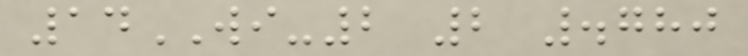14WI-2 2 .780
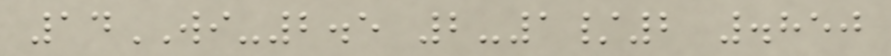14WI-2.5 2-1/2 .850
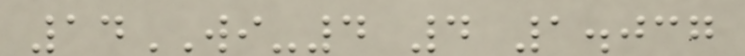14WI-4 4 1.037
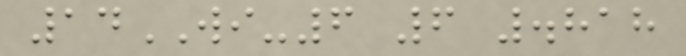14WI-6 6 .818
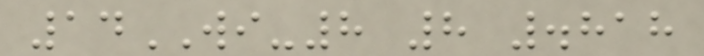14WI-8 8 .818
